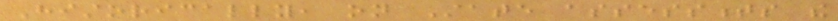Historically, on State assessments the
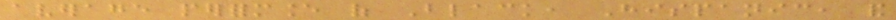average performance of Black, Hispanic, and
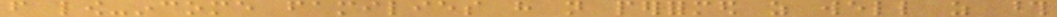from low-income families have not performed as well as those
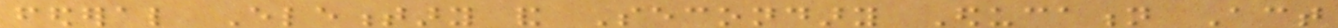federal Elementary and Secondary Education Act
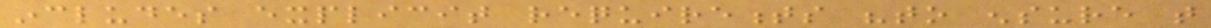includes explicit requirements "to ensure that
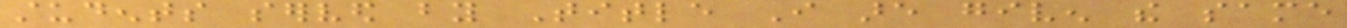students served by Title I are given the same
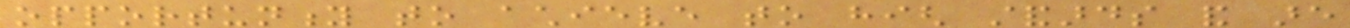opportunity to achieve to high standards and are
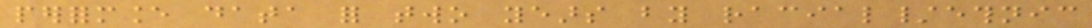performance data for two years by racial/ethnic
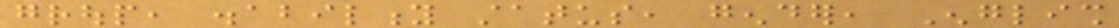group, disability status, gender, English
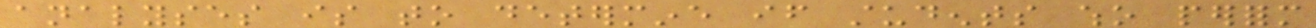analyses is to determine if students who perform
